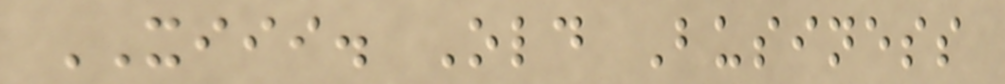XIII. Old Business
